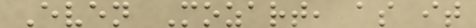Even Mozart, as it
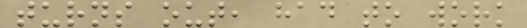turns out, had to work
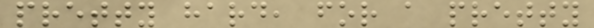pretty hard, for a pretty
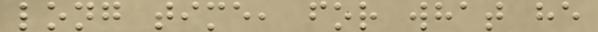long time, for what he
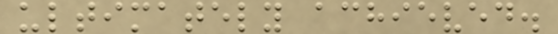ultimately achieved.
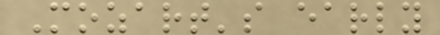Mozart's early
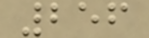256
